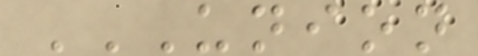UNION
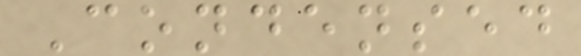Condensed
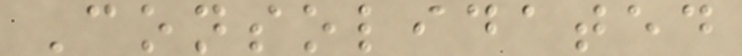Consolidated
